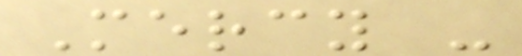Mercy -
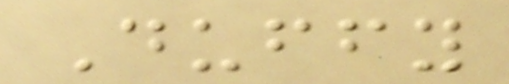Duffy
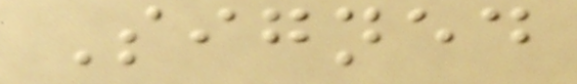Signed
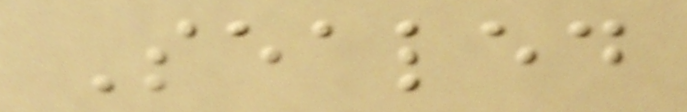Sealed
